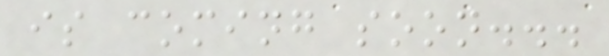is coming soon...
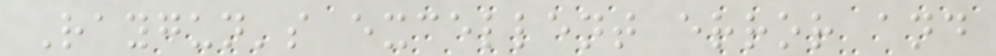Raygun's excellent error and
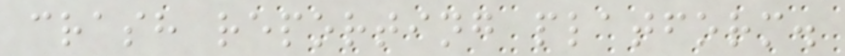crash reporting platform.
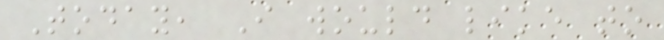Today, I would like to
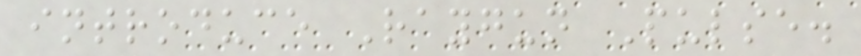introduce Raygun Pulse.
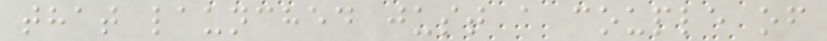that launched just a couple of
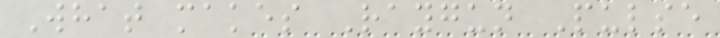What makes Raygun Pulse
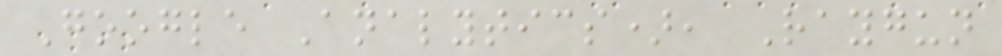Google Analytics), Raygun
